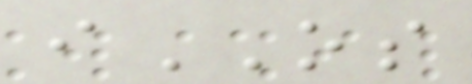iOS
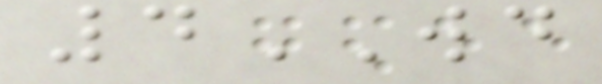4WD
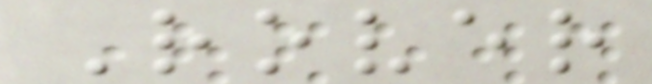Rover
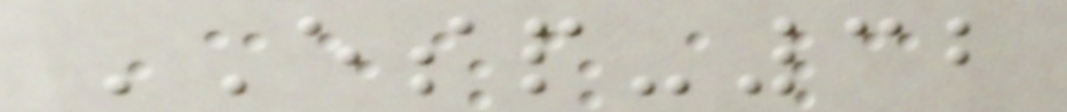ESP-32
